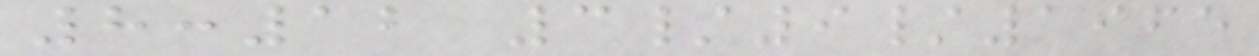8:12 3/9/1965
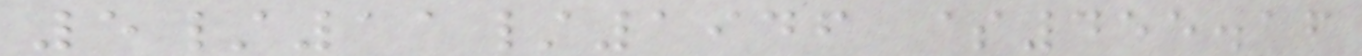5/11/1946 $455.16
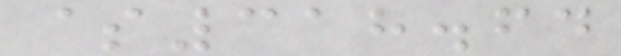$318.64
